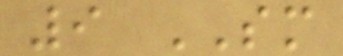9 SM
